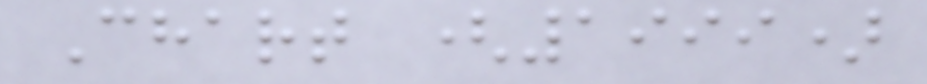Chart (1999)
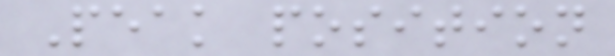Peak position
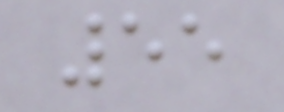55
